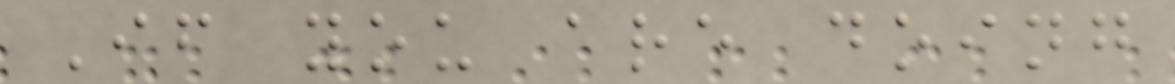If you are doing
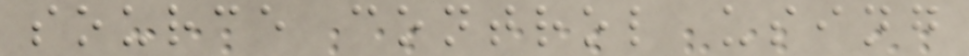source control using
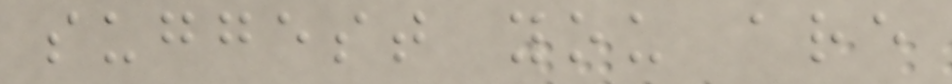suggest you are
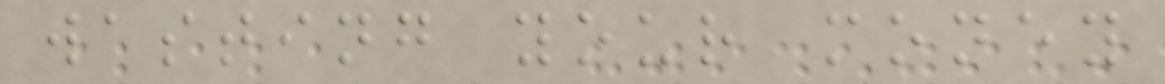wasting your money
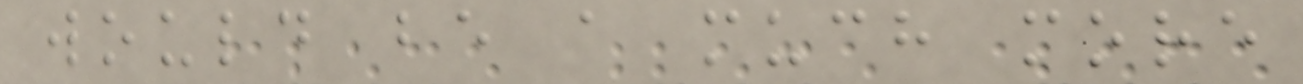would be a much more
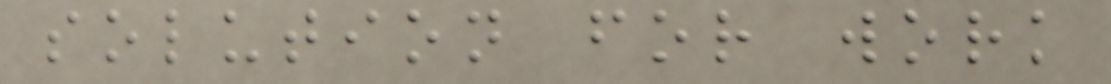solution for work
